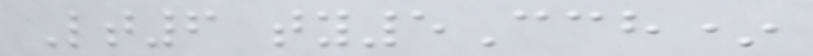Lt6 ty5Cch*
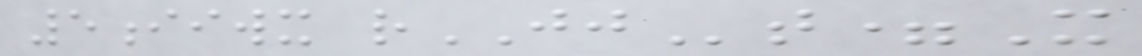5iiwx rJJt=X
